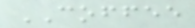COFFEE
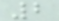2
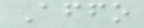Affo
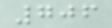706
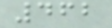462
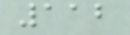112
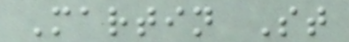Martin St
